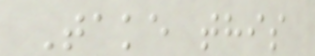Take this
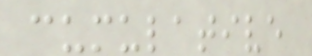cumulative
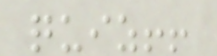quiz!!
